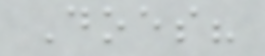Does?
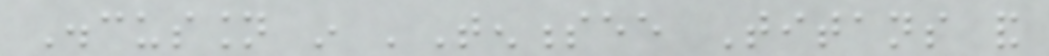Discussion in 'Tennessee Titans and
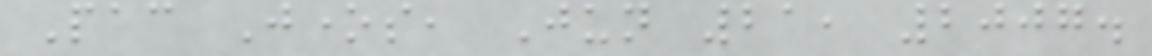Pac Jones, Jun 21, 2007.
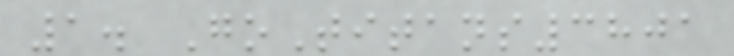1. GoTitans3801
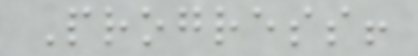Progress!
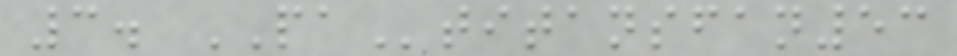3. PAtitansfan53
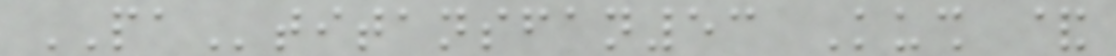PAtitansfan53 Kush &
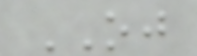OJ
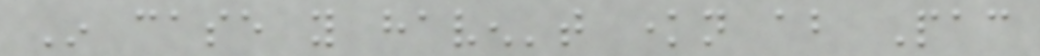In case you haven't known about Pac
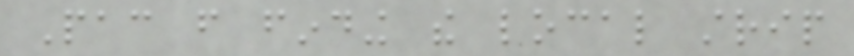Pac from finding the local strip
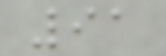91
